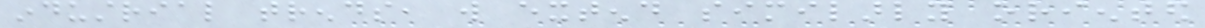industrial trends, will extend similarly oriented
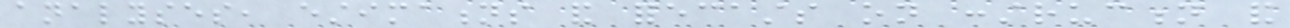analyses, estimations and forecasts on construction and
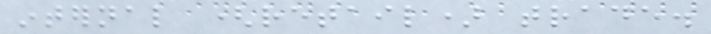internal (retail) trade.
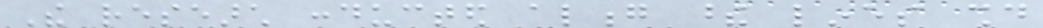The research conducted along these lines should
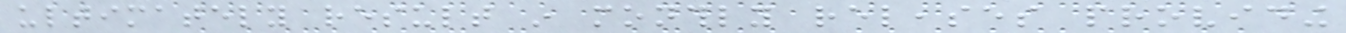ultimately result in monthly releases providing
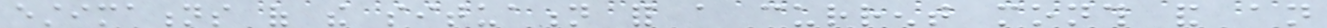estimations of the situation for a current month and an
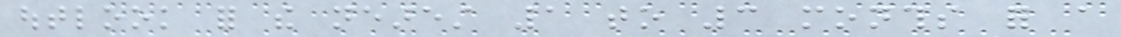outlook for the nearest 1 to 3 months for a
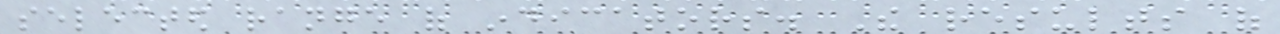selected range of indicators. The results of
